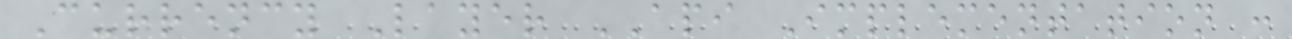Currency Layer API Implementation :
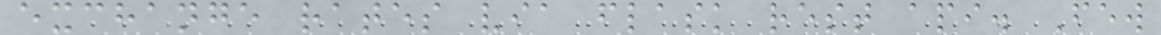exchange rates via flask rest api. Few
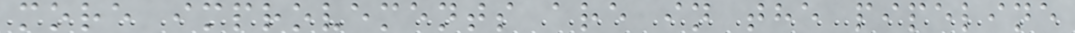more improvements are in the pipeline
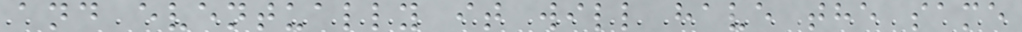and eventually it will have the same
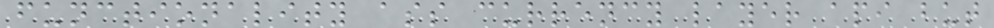functionality ass currency layer api but
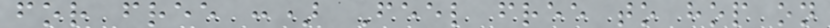for free :) Feel free to hop on
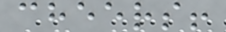cheers!
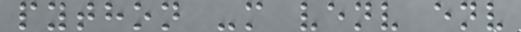python -m venv env
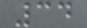34
